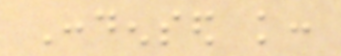Condensed knowledge:
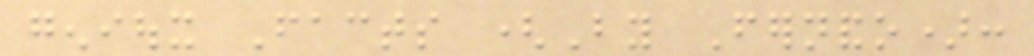genioux Facts (By Fernando):
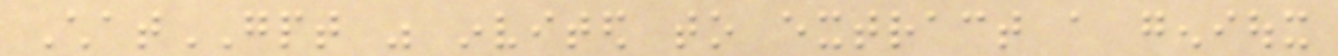ChatGPT was invited to extract a genioux
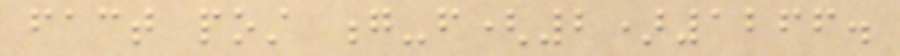fact post g-f(2)1266.
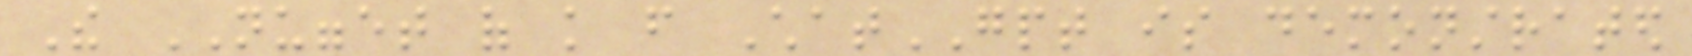The NUGGET of knowledge from ChatGPT is demonstrated
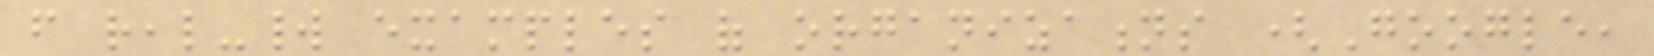from real-world examples of organizations (Google,
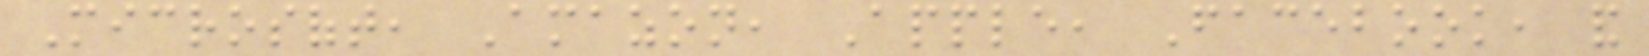Microsoft, Amazon, Apple, Facebook, and
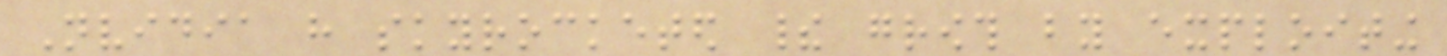Nvidia have skyrocketed their growth by exploiting
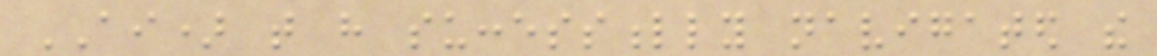AI) that have successfully navigated the
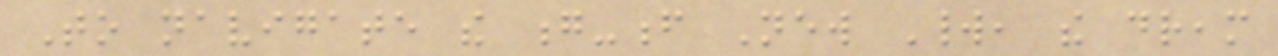To navigate the g-f New World, the dream
